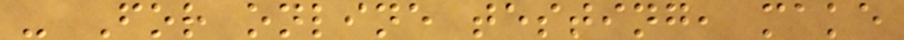- For online testing, make
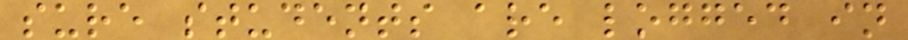sure students are logged in
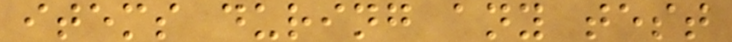items during any test
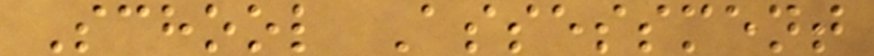School Assessment
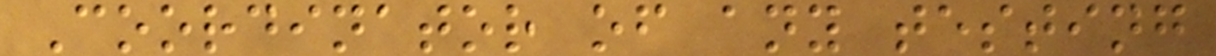Coordinator of any testing
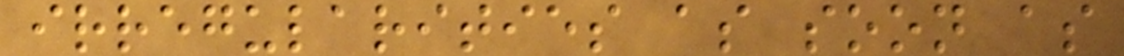irregularities as soon as
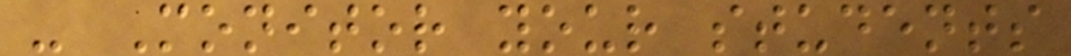- Monitor your students
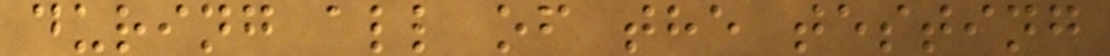during all of the testing
